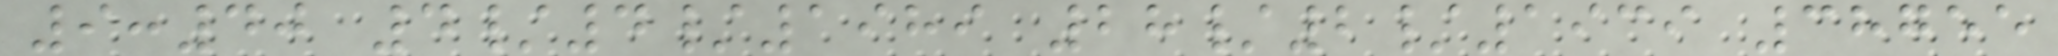9:40 4/4/1989 28/2/1939 38755
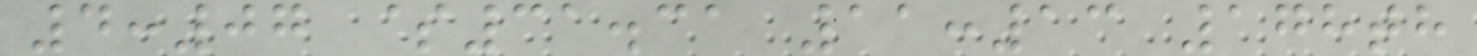4:07 $31.31 11:13 178th
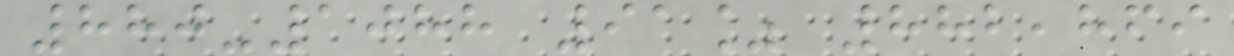880-1088 91% 882,869
